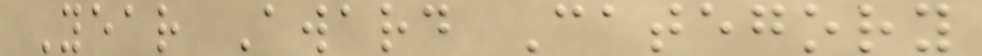Year Award Category
